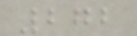272
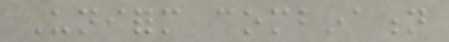Uniform combination
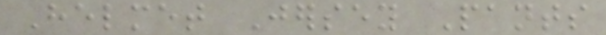Helmet Jersey Pants
